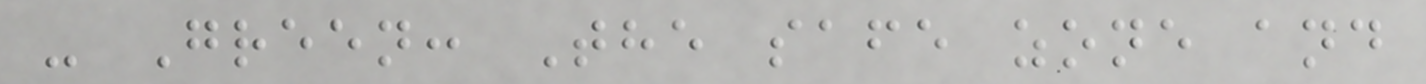- Green: The safe zone and
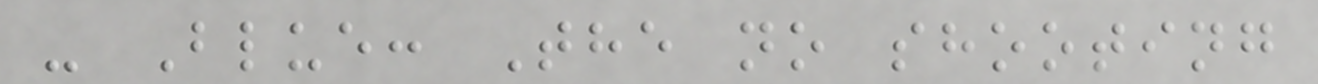- Blue: The no shooting
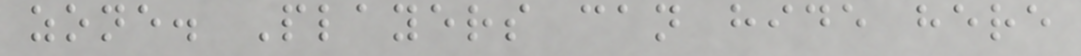zone. Players can hide here
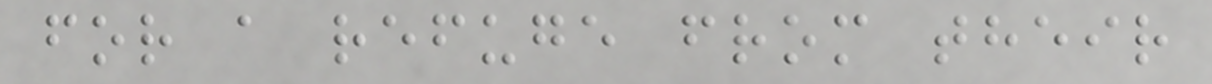for a refuge from their
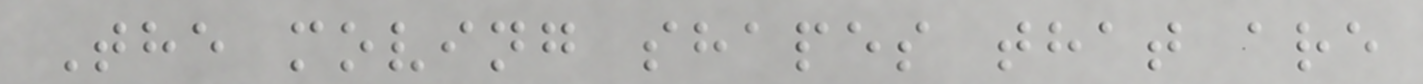The moving shapes that are
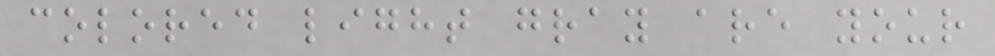colored light gray are your
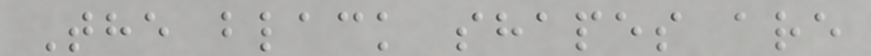The black shapes are
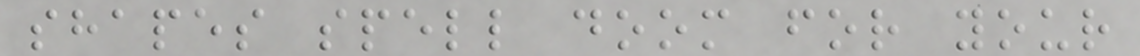shapes spell doom for your
